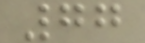77
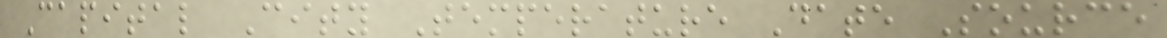Capital City Temperature Date Source
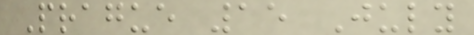Prague 15 July
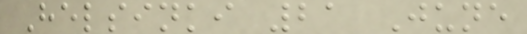Helsinki 21 June
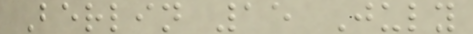Berlin 15 July
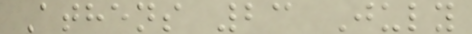Athens 23 July
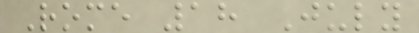Rome 18 July
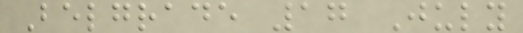Belgrade 17 July
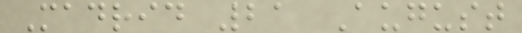Madrid 21 August
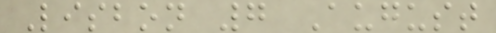Lisbon 7 August
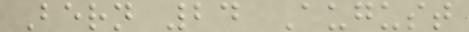Bern 24 August
